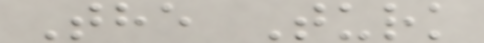The Turk
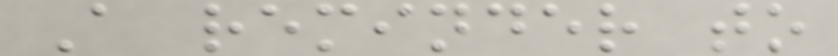A reminder to
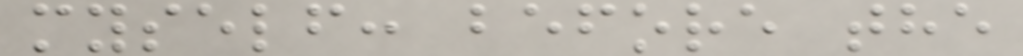myself: before the
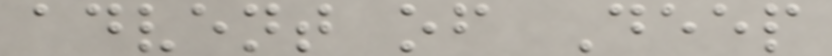advent of Deep
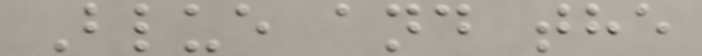Blue and the
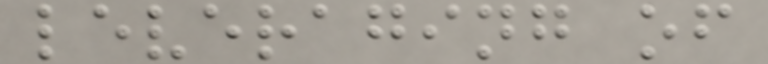leveraging of
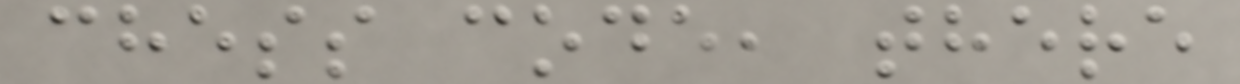chess code, there
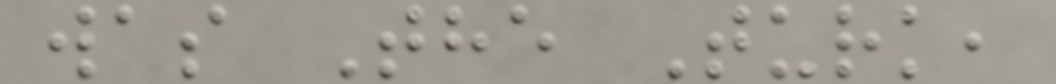was The Turk,
